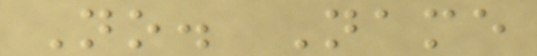No. Name
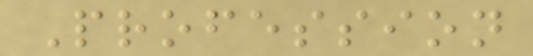Profession
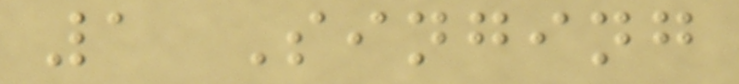1 Singing
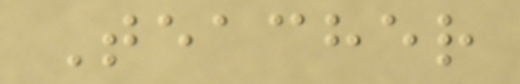Teacher
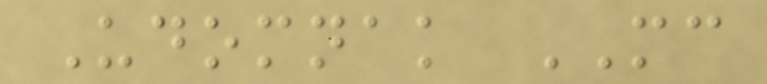Udomnak MC
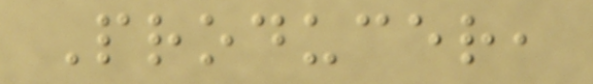Producer,
